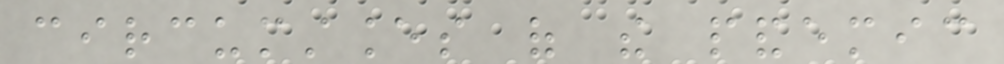circumstances of the pandemic
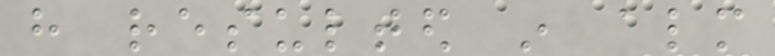have resulted in almost
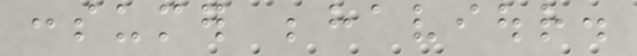consumer behaviour.
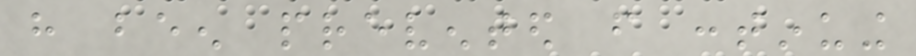have been prevented from continuing
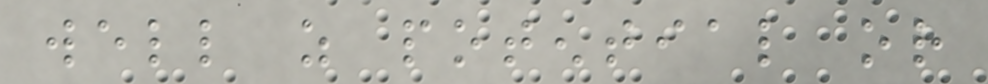well as potential or
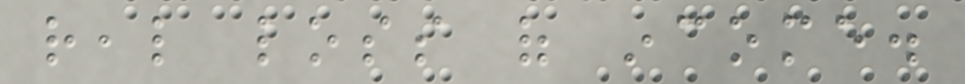real loss of income.
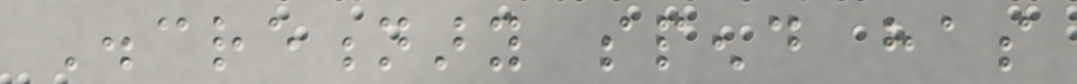Discretionary spend has
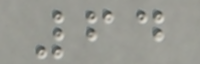64
